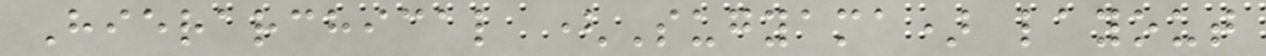Hierarchical (Sugyama) layout
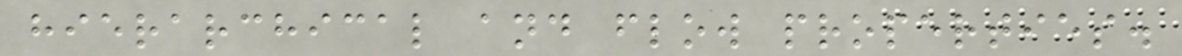hierarchical and flow properties.
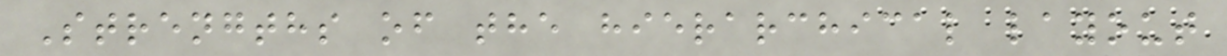Strengths of the hierarchical layout
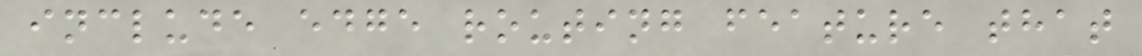include edge routing feature that
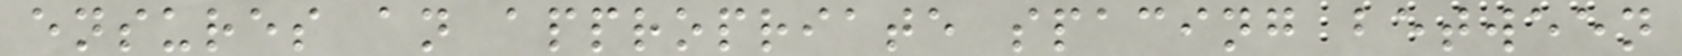ensures an appropriate spacing between
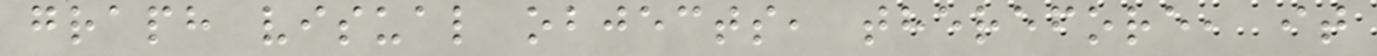graph visual objects, therefore, it
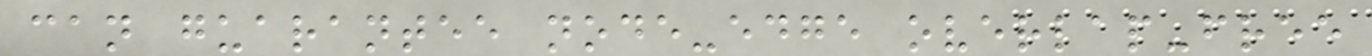can guarantee node-edge overlap-free
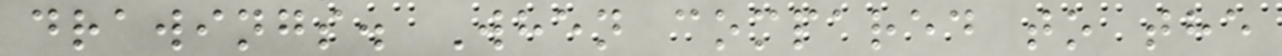drawings. When compared to the
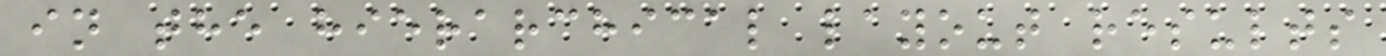in the hierarchical layout results
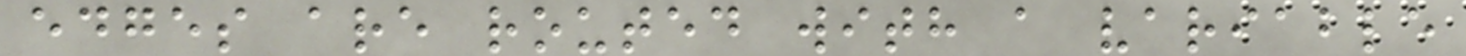edges are routed with a variable
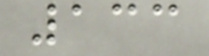133
